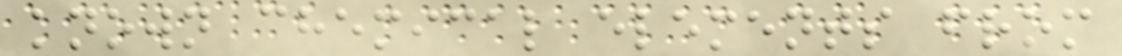known chemical elements from
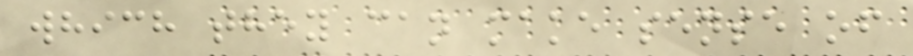which they can make sense of
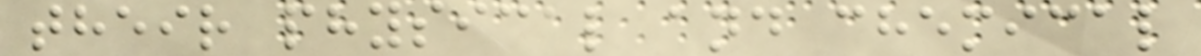their physical and chemical
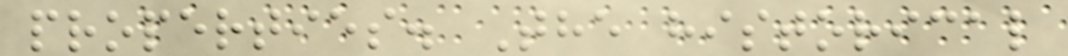properties. The historical
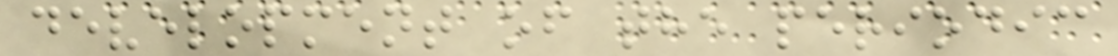development of the periodic
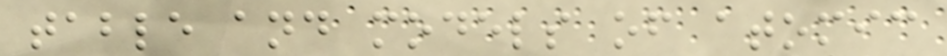table and models of atomic
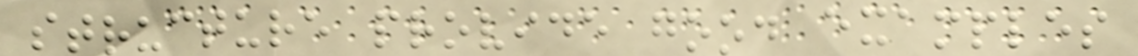structure provide good examples
